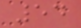54
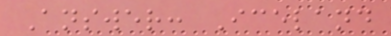Answer: Iceland
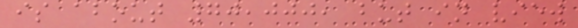is about 70,000, but in view
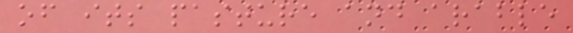of its pasture and arable
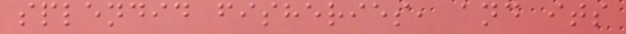splendid fisheries, and its
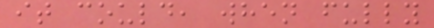it could, when fully
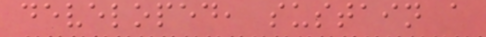developed, sustain a
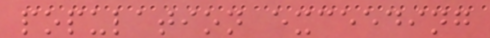population exceeding
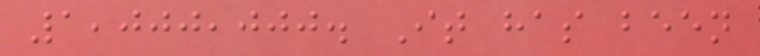1,000,000. It has been
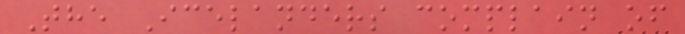The Icelanders complain of
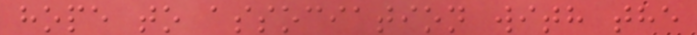hope to association with the
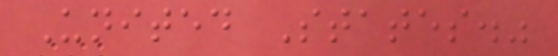United States."
